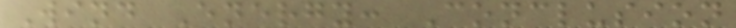Wind Energy: Conclusion
